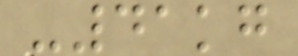-41kg
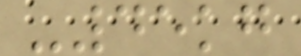-45kg
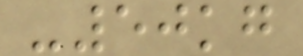-50kg
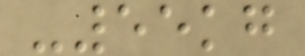-55kg
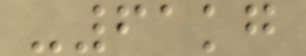-61kg
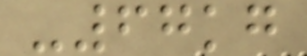-67kg
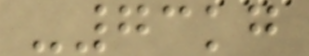-73kg
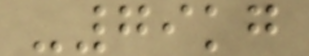-79kg
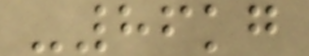-86kg
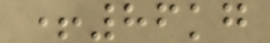+86kg
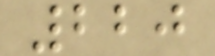220
